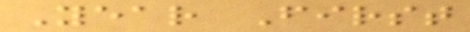Year First
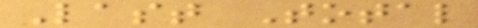Last Total
